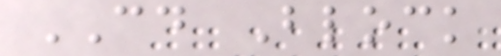CD Block
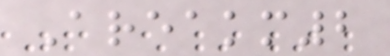Areakm2
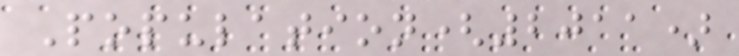Population(2011)
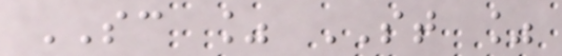SC % ST %
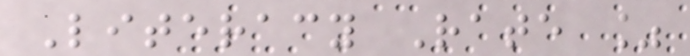Literacy Rate %
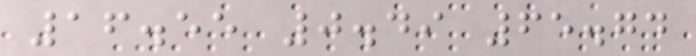16.55 0.49 65.74
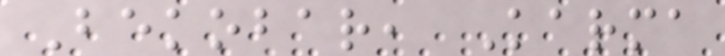Bekobar, Karma
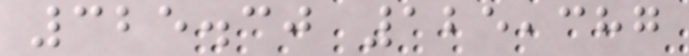325.30 125,387
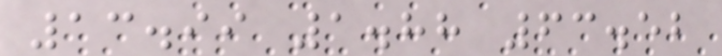13.99 1.88 63.52
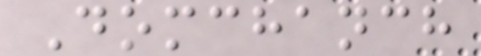Domchanch
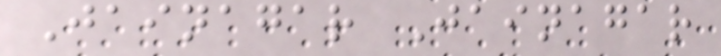Jainagar Jainagar
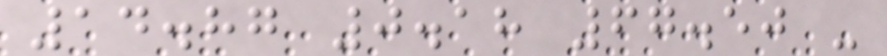14.87 0.18 67.50 -
